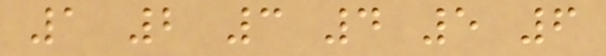1 2 3 4 5 6
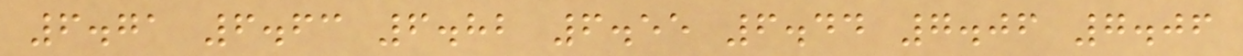6.71 6.63 6.82 6.55 6.44 7.06 7.06
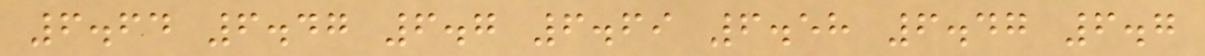6.64 6.47 6.7 6.69 6.58 6.47 6.7
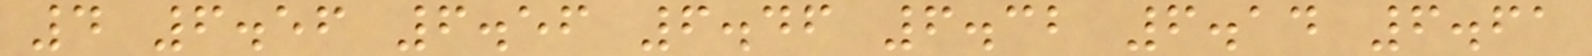4 6.56 6.56 6.46 6.32 6.14 6.61
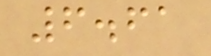6.61
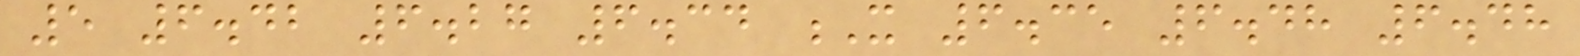5 6.42 6.27 6.34 X 6.35 6.48 6.48
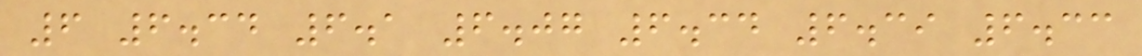6 6.34 6.1 6.07 6.34 6.39 6.33
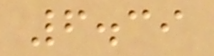6.39
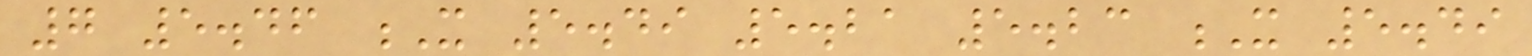7 5.46 X 5.49 5.21 5.23 X 5.49
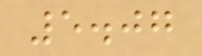5.07
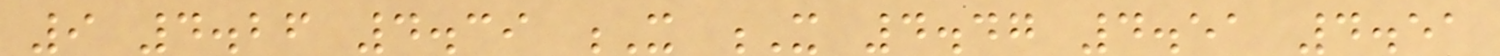9 4.26 4.39 X X 4.47 4.51 4.51
